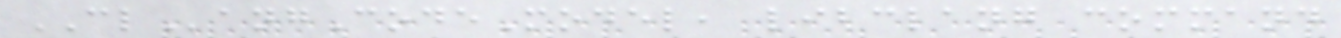CLangCodeModel, libclang command
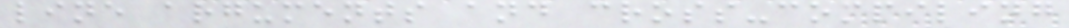line arguments and cross-compiling
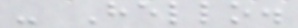- Hello.
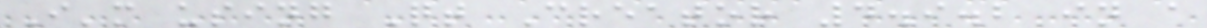I'm using Qt Creator 4.9.2 in a
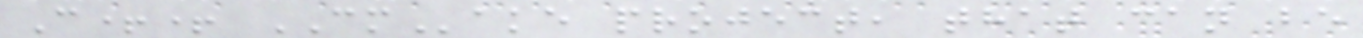C++ CMake project, that can be
